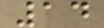14
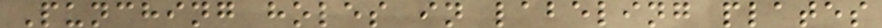Punching holes in labeling plates
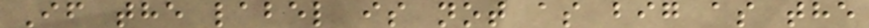If the label is not as big as the
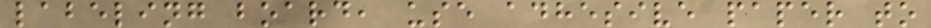labeling board, use adhesive paper to
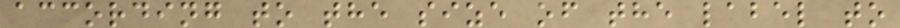according to the size of the label to
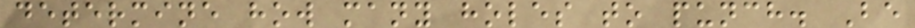determine how many holes to punch. Be
